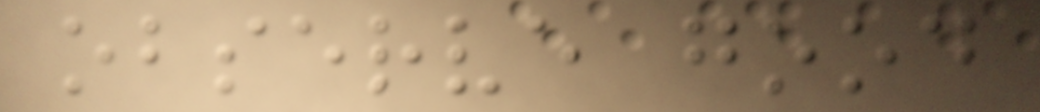observe good
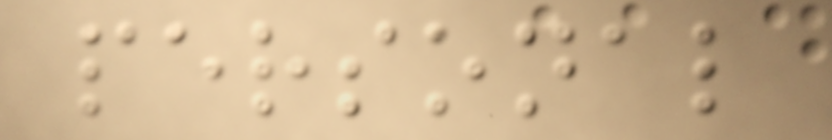personal
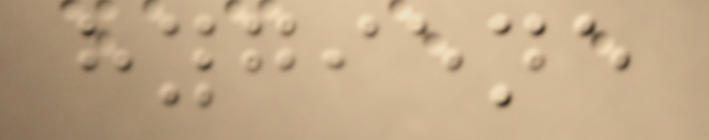hygiene
